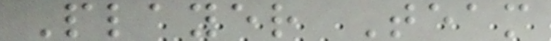Player Team
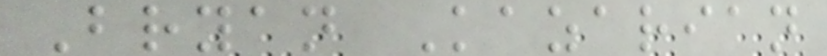Bryan Kazarian
